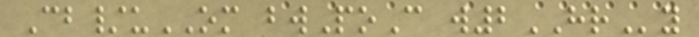Cb/uOM bwPoC w2HRy
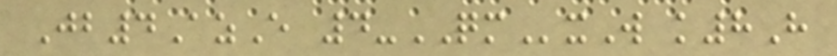Jb4AzE 4-QMxW k8H
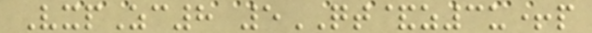VxpZc8 5QT&z3u+p
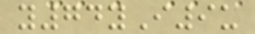y74yI9u
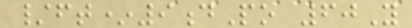/ft*9dPo 60Y
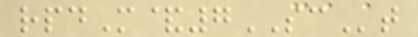rpdM&7SCt
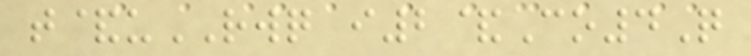t&uRWQ i2&Co4Q
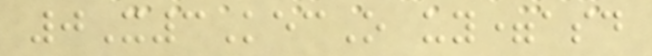0X3KecO uy=asd
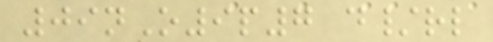09nO9p7 d/rl
